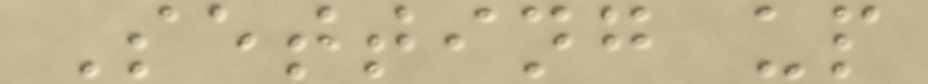Setting up
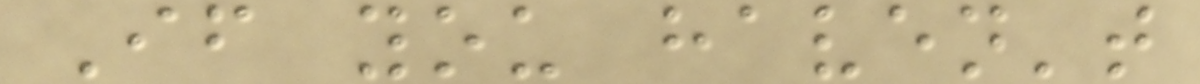If you haven't
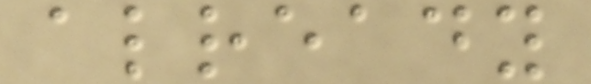already
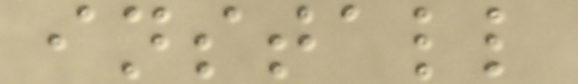install
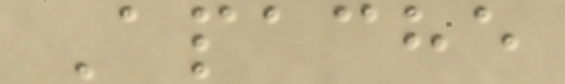Apache
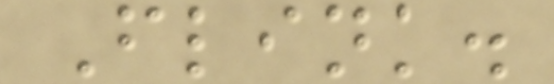Flink.
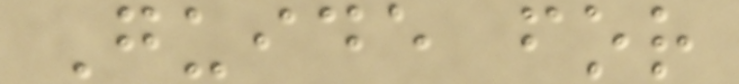Guide for
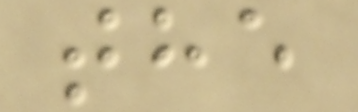the
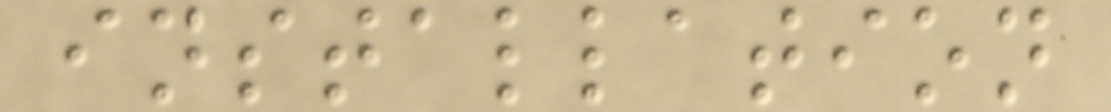installation
